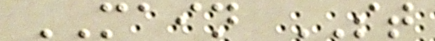MAIN ST
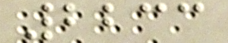2233
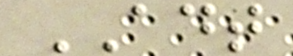ADT
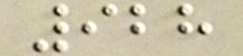928
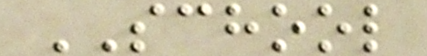SCHOOL
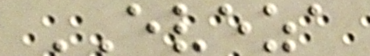EVEZA
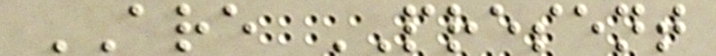ARE PRESENT
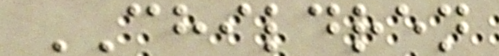CHILDREN
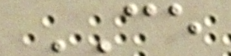CE
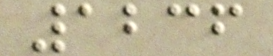1236
